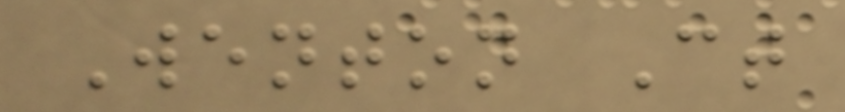Wenton Ct
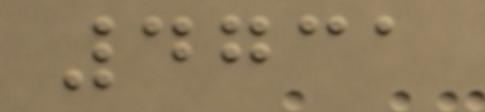4731
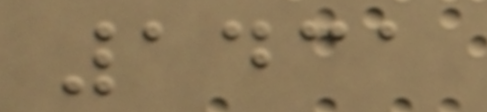1431
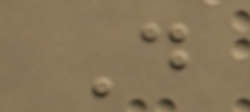D
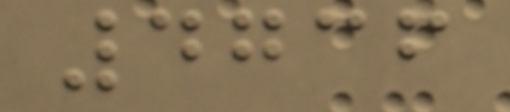4736
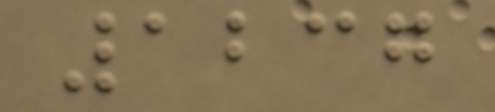1237
